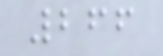266
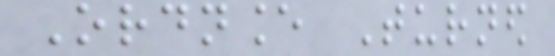Ordnance Turned
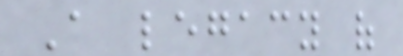A legacy of
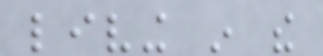living in the
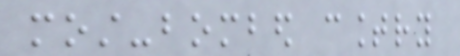most-bombed country
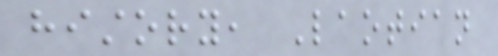history, Laotian
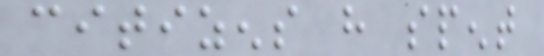citizens have spent
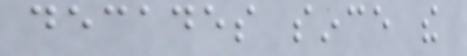decades since the
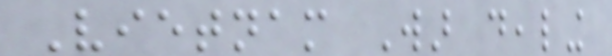Vietnam War dealing
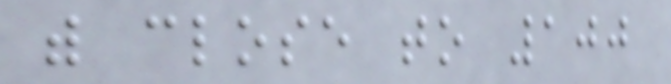with close to 100
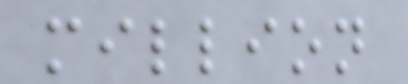million
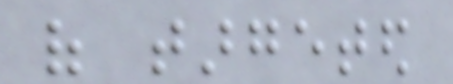of targeted
